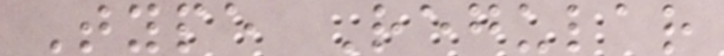Type Regular
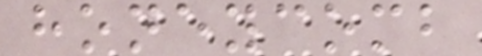honeycomb
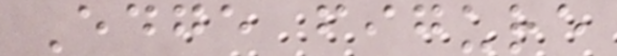Edge figure
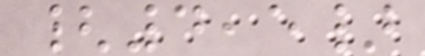{4,5}
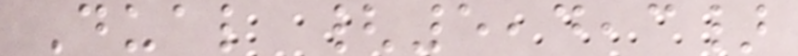Dual {5,4,3}
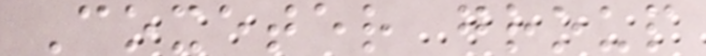Coxeter group
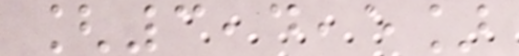[3,4,5]
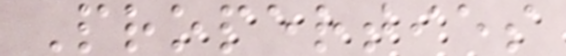Properties
